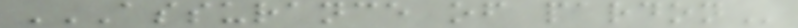ASSURANCE OF PARDON
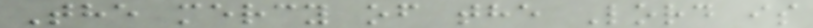The mercy of the Lord is
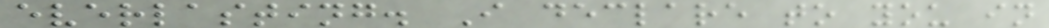everlasting. I declare to you in
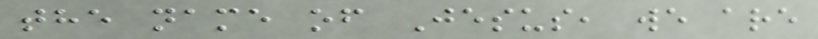the name of Jesus, we are
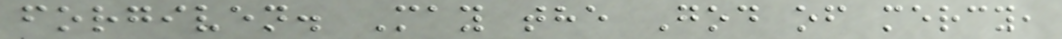forgiven. May the God of mercy,
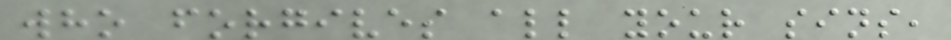who forgives all your sins,
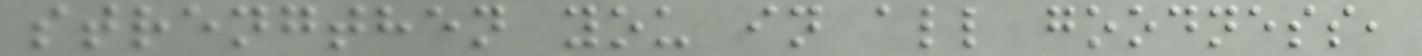strengthen you in all goodness,
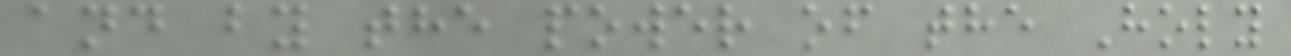and by the power of the Holy
